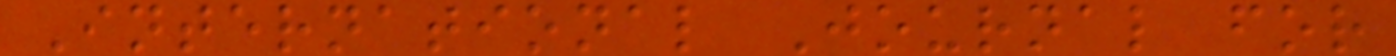International Journal for
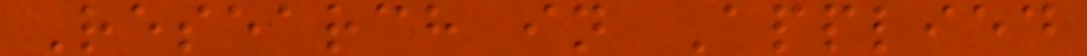Research in Applied
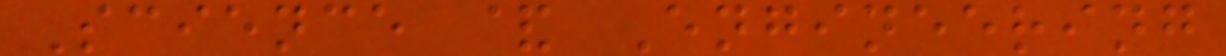Science & Engineering
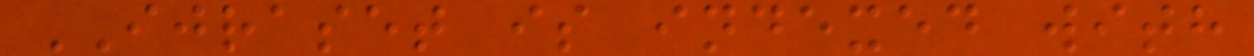IJRASET is indexed with
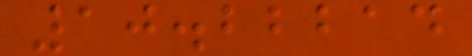10.22214
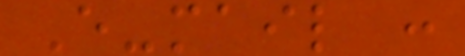E-mail :
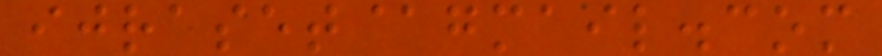ijraset@gmail.com
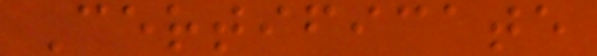Certificate
